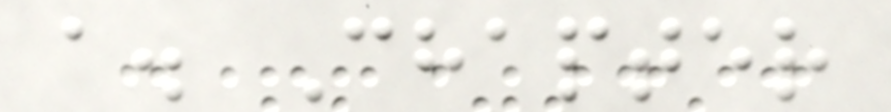a. Chapter
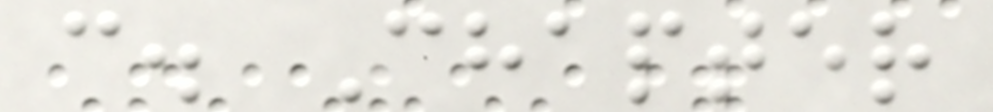c. Chapter
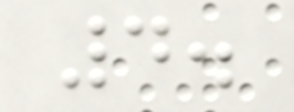4.
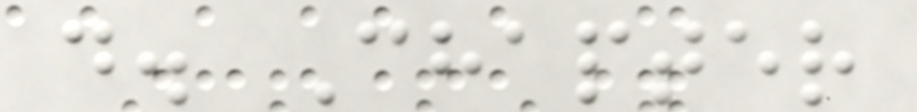d. Chapter
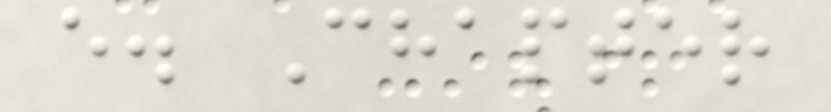e. Chapter
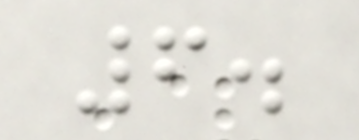6.
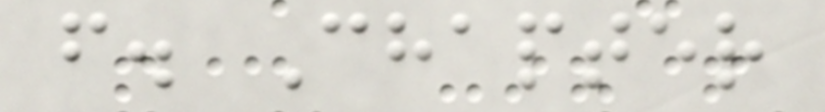f. Chapter
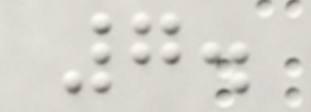7.
